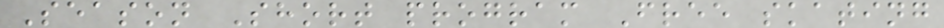Season Short program Free skating
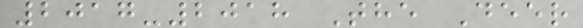2017-2018 The Deer
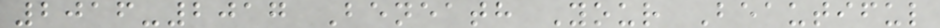2016-2017 Beneath Your Beautiful
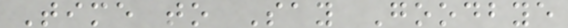Time to Say Goodbye
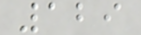129
